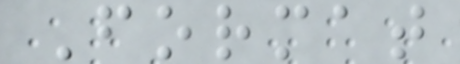Format
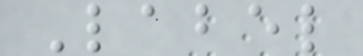Label
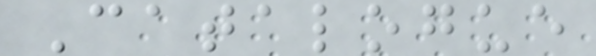Catalogue
